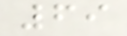69
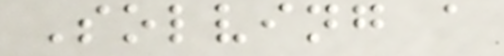Solving a
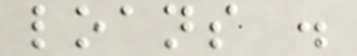loans .
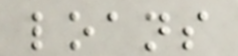loans
